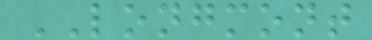LONGMONT
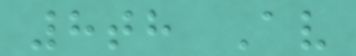8th Av
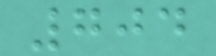704
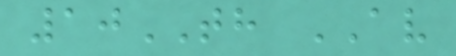10TH AV
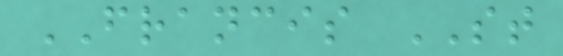FRANCIS ST
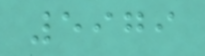5979
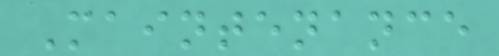Maintenance
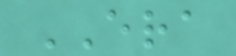ERA
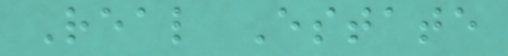Real Estate
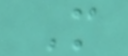M
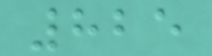825
